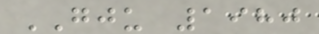GJU 1980
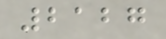2127
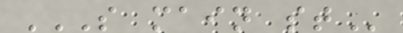S MAIN ST
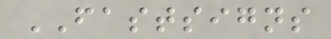FASTSIGNS
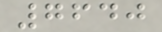7640
